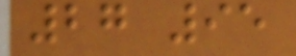27 95
